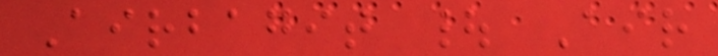Airbagit | Air
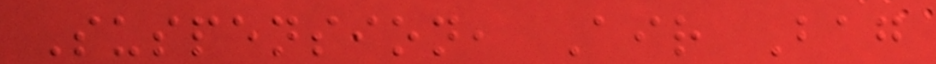Suspension, Air Bag
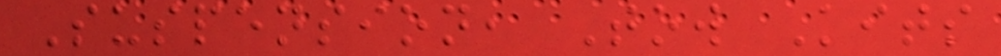Suspension, Tow Kits
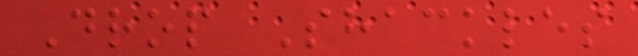Drop Shackles
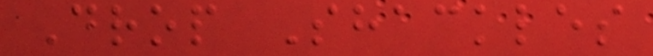Drop Shackles
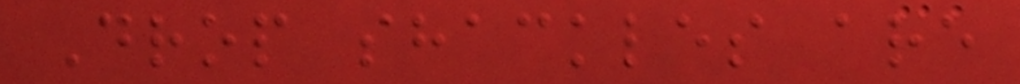Drop shackles are
